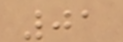01
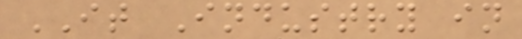IT Industry in
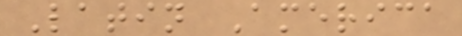Latin America
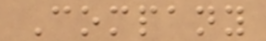Company
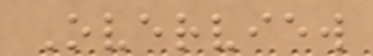Overview
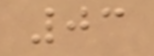03
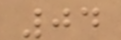04
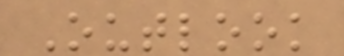Outlook
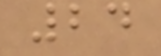24
